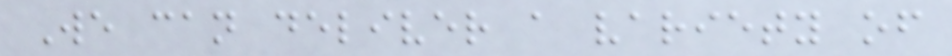We can deliver a variety of
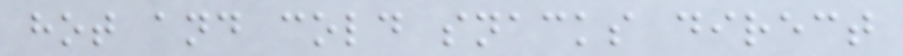hot and cold snacks direct
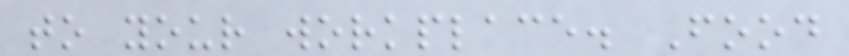to your workplace. Food
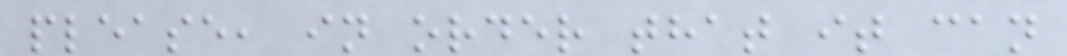please, in order that it can
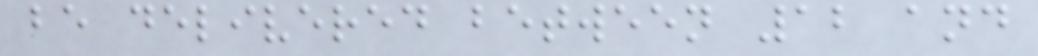be delivered between 12 and
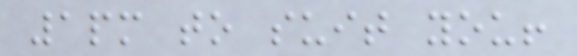1pm to suit you!
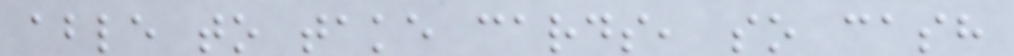able to take cards, so cash
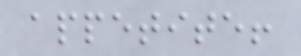appetite!
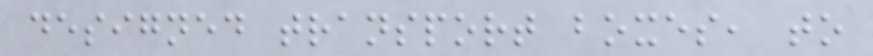designed transport boxes, to
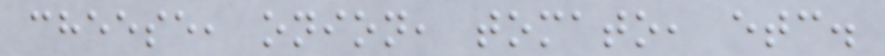cheese, onion, tomato, etc.
